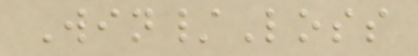Win/Loss
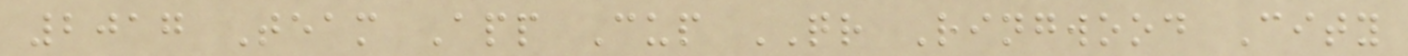2017 Team App Cup QR Ringwood City
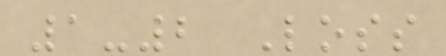1-2 Loss
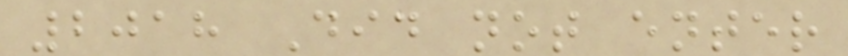2018 Did not enter
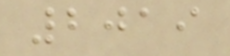2019
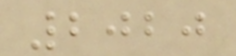2020
